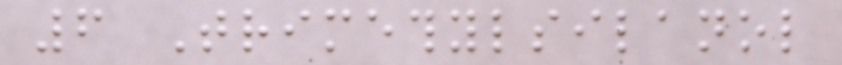6 Trimethylsilanol
